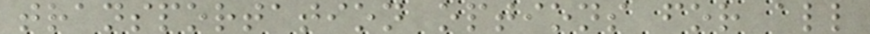transportation options for all
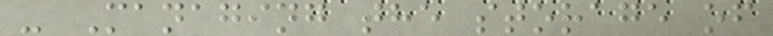- Managing the storage of
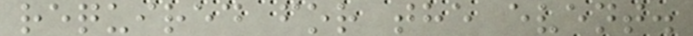required for the event.
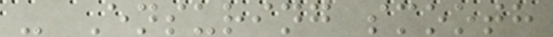- Ensuring smooth
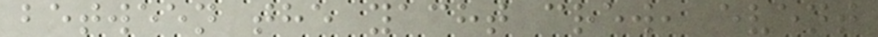between the yacht crew, event
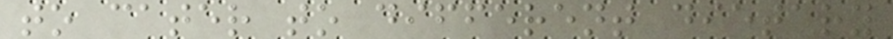to cater to different dietary
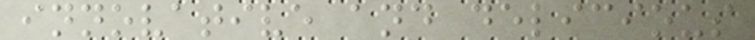innovative and delicious
